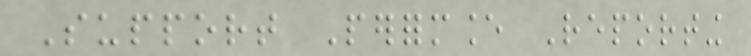Support Performance Reporting
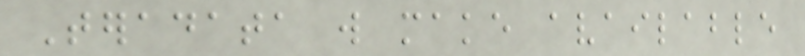Teradata will make available
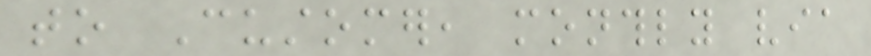to Customer, monthly via
